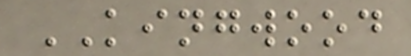KINGWOOD
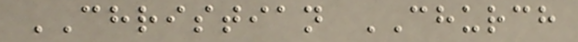CHRISTIAN CHURCH
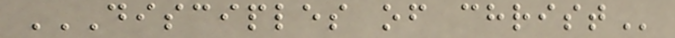DISCIPLES OF CHRIST
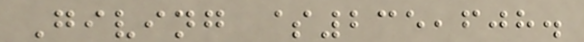Giving $235,608.
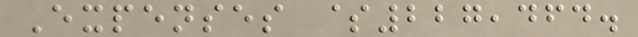Expenses $227,464.
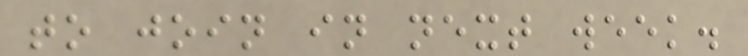to join in next week.
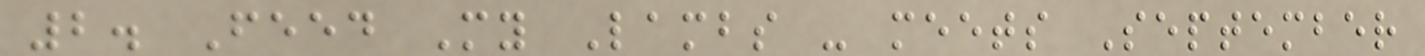2. Feed My Lambs - meets September
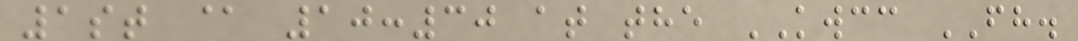1st @ 10:30 at the KWCC FH.
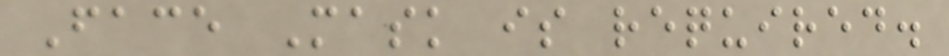Face Mask is required.
